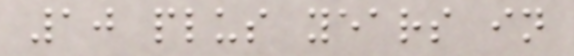10 plus years in
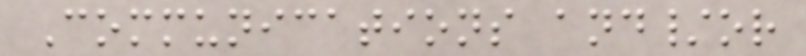Communications and/or
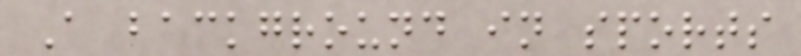A background in sports
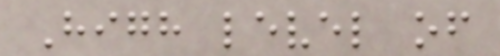High level of
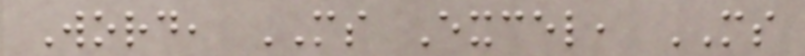Word, MS Excel, MS
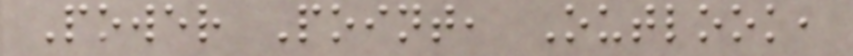Power Point, Outlook,
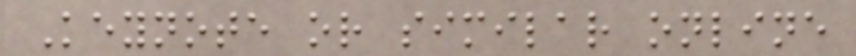Keynote or similar online
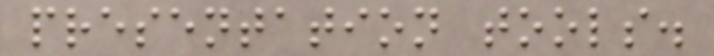presentation tools.
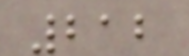212
